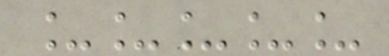_____
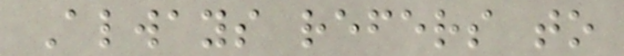Always refers to
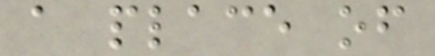a place of
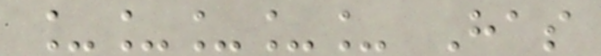_____ Has
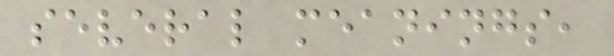several meanings,
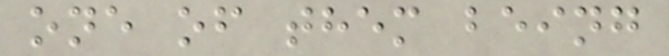one of them being
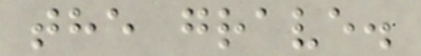the grave.
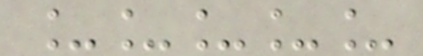_____
